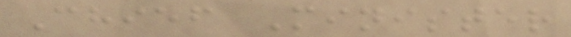Chief Minister
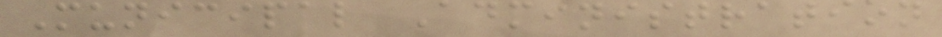Municipal Administration
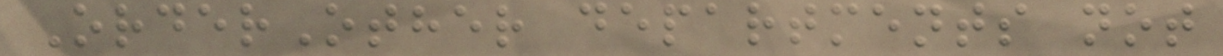OrderOther departments not
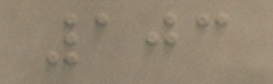103
